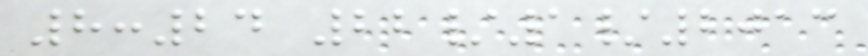8:24 22/1/2013
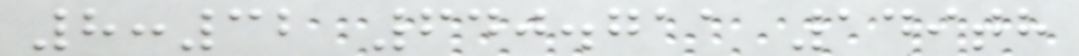8:32 640.711 149th
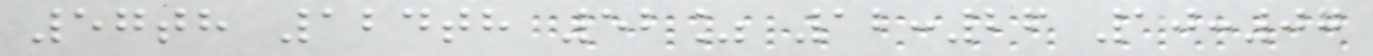57th 124th 52% 12:26 10:07
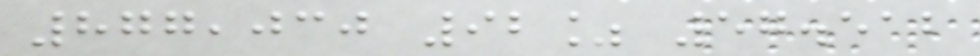877,030 92% 57.512
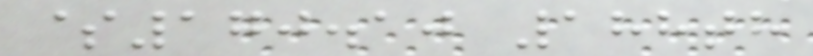$170.10 188th
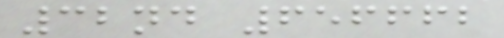32nd 656662
